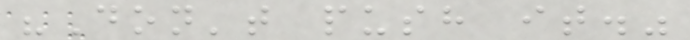"Don't push it."
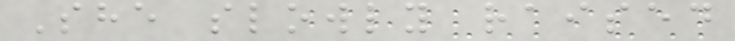She slowly raised
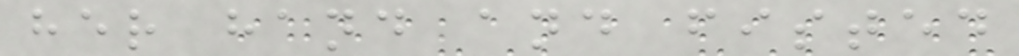her hand and fisted
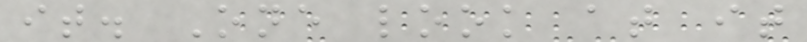it. One look at it
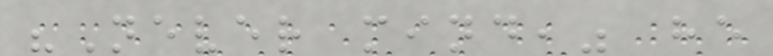"Never mind," he
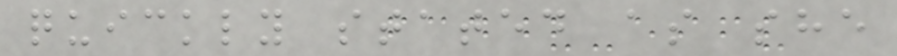quickly stated as she
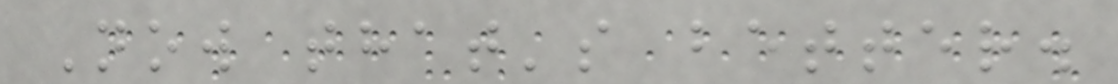Now that's better.
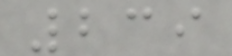239
